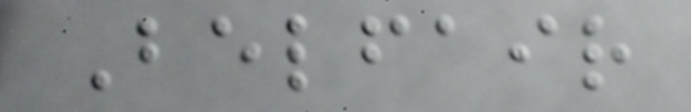Belfair
